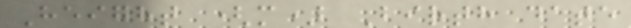Height (m) Birth date
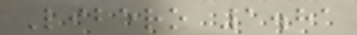Libero 1.81
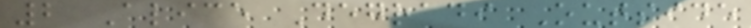2 Alice Degradi Outside
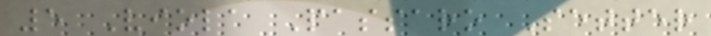5 Viola Passaro Setter
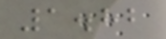1.82
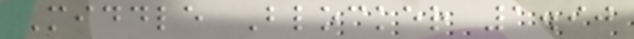Middle Blocker 1.90
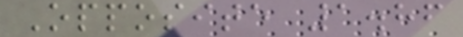Opposite 1.86
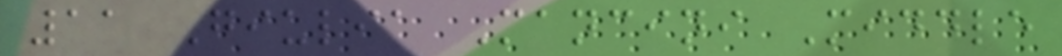11 Giulia Mancini Middle
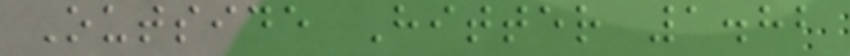Outside Hitter 1.82
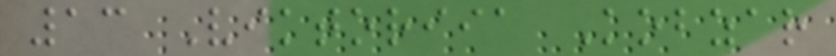13 Viktoriia Kobzar
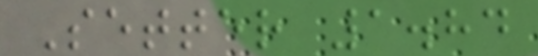Setter 1.84
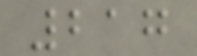217
